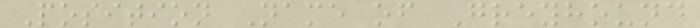Position Name of Greyhound
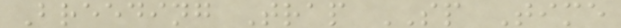Breeding Trap SP Time
